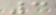3
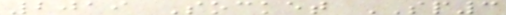2019 Socket SP3
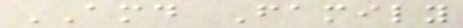AMD Family
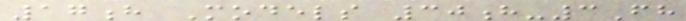17h Models 30h-3Fh
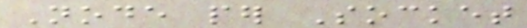Node per Socket
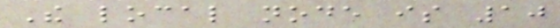The local node is 10
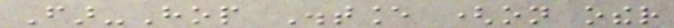Far-Hop Distance (on other
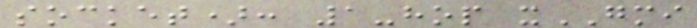socket): 1-hop xGMI
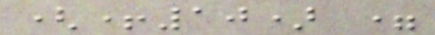(+10) =
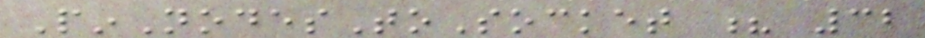PinNodesToSocket ? 32
